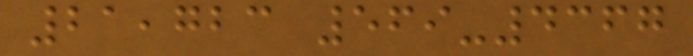21,723 569-4367
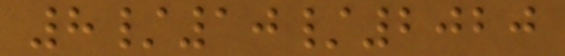8/10/2020
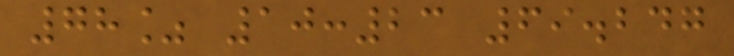78% 10:23 69.247
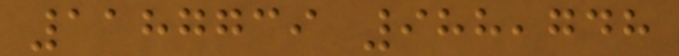1187739 988,748
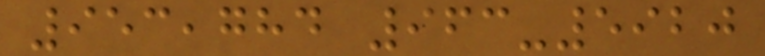953,784 963-5920
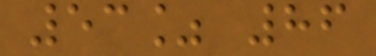53% 86
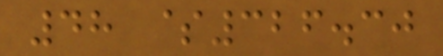48 $326.30
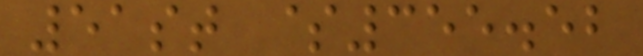51st $355.52
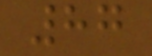87
